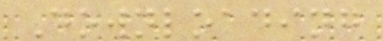Downloading
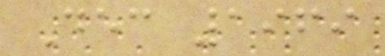Dec 1969
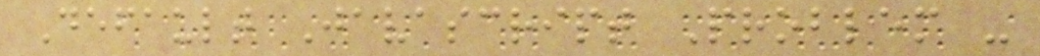Default Javascript Problem -
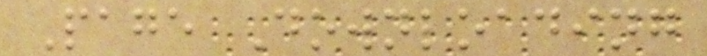Page Downloading
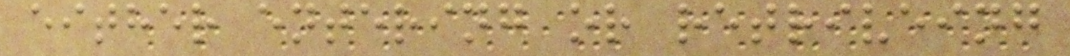either entering or retriveing
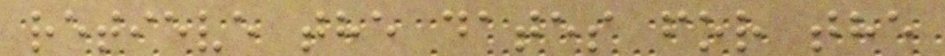retieve the dates for the
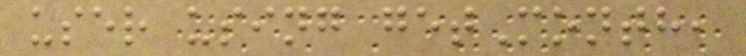user using getMonth,
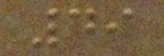49
